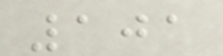101
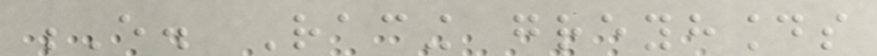E. Racing greyhounds
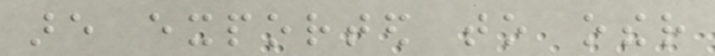are exported to other
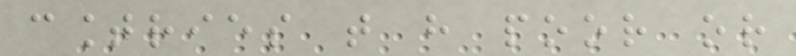countries that have poor or
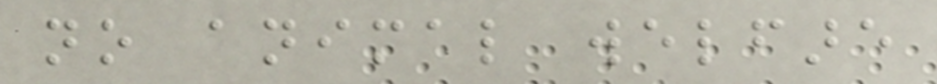no animal welfare
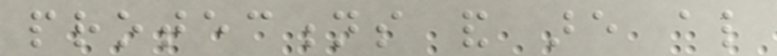protections and are also
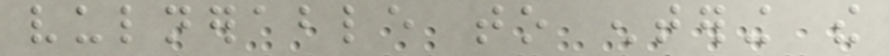vulnerable to entering the
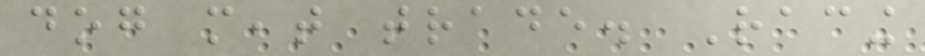dog meat trade. Racing
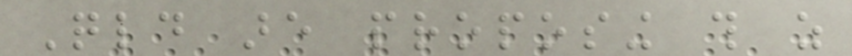Qld are proposing this as
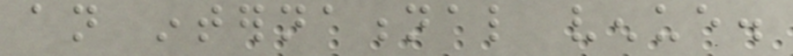an international venue.
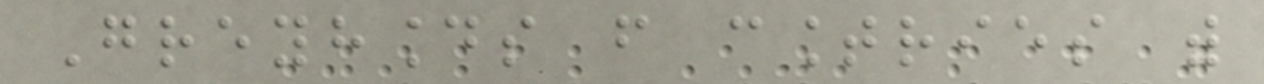Greyhounds from countries with
